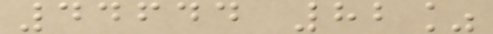44644 82%
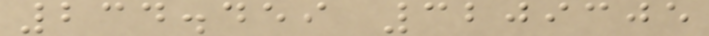234.459 3209305
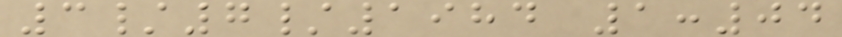3/7/1984 1:04
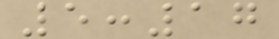5:17
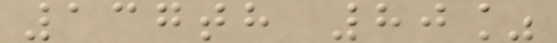137th 80%
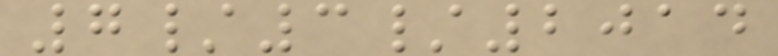7/3/2014
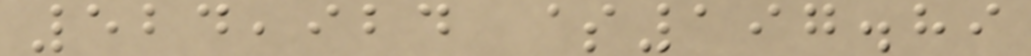524,924 $197.89
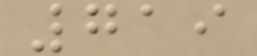719
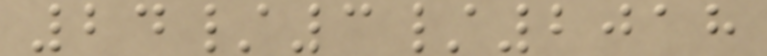24/3/2018
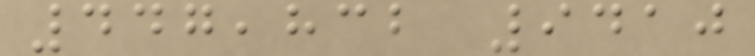447,832 9410
